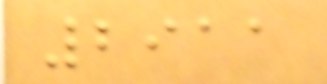2911
